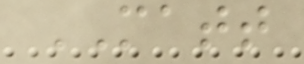MATT
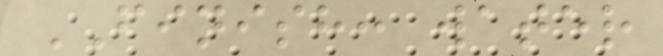FINISH: water
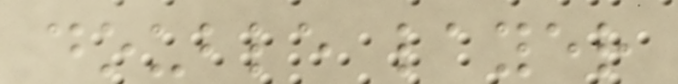double layer
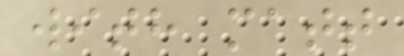with matt
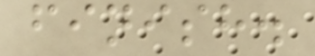finish.
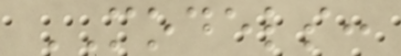MODELS:
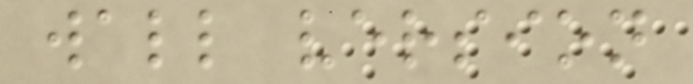wall version
